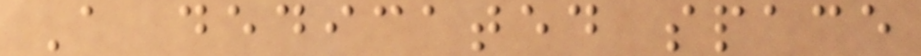A dedicated space
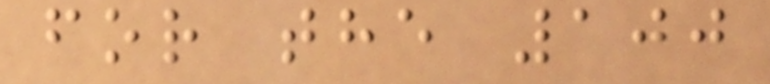for the 100
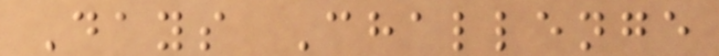Days Challenge
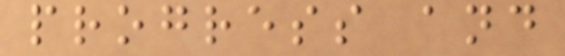progress and
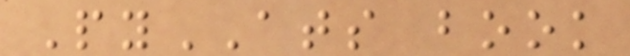PyATS book
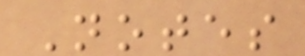Notes
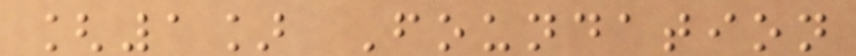[1] Foundation
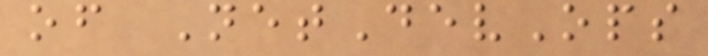of NetDevOps
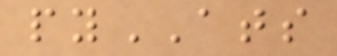pyATS
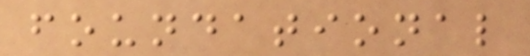foundational
